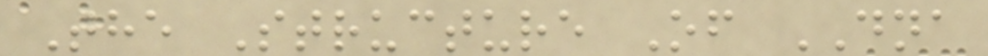The Structure Of DNA
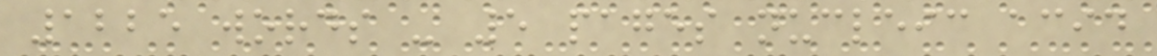1225 words - 5 pages nucleic acid
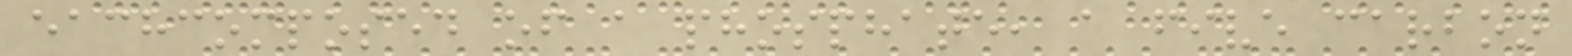eachcomposed of a phosphate, a five carbon
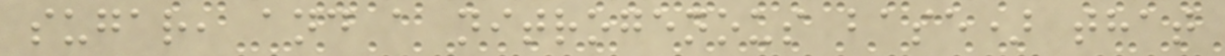sugar, and a nitrogenous base) that
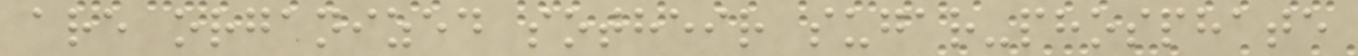are organized sotheir sugar-phosphate
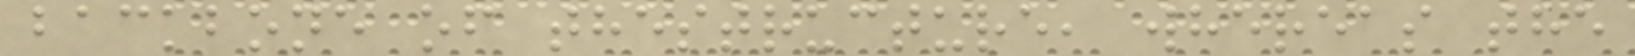backbone of thestructure, whereas the
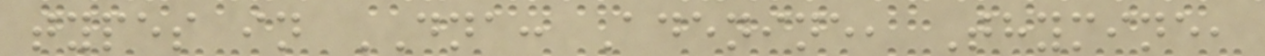types in DNA: Adenine, Thymine,
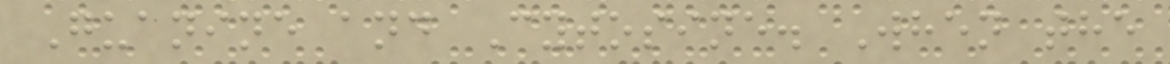Guanine and Cytosine. When the
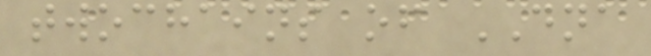twochains of DNA
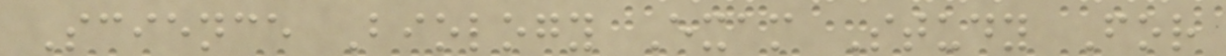Science Biology Exam Study For
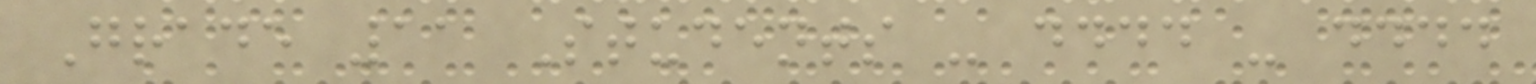Grade 11 Students - dddd - dddd
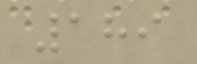189
